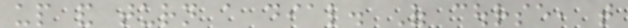up and turn a dial. Of course, that
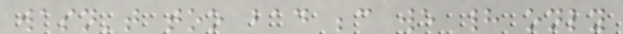wasn't too bad because we had only
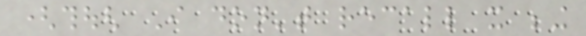(though I don't recall it being
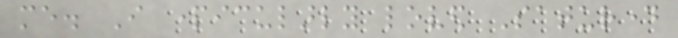me. I particularly loved Saturday
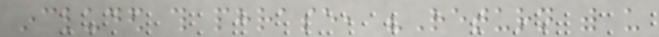included this phrase, "Return with us
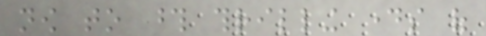now to those thrilling days of
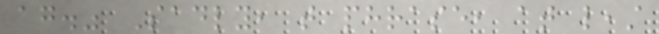again." Sadly, that phrase, at least
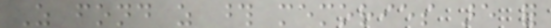As fond as those memories are for
